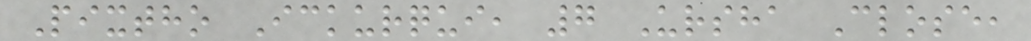Pixtho Ickurqui, 7 Ursha Close,
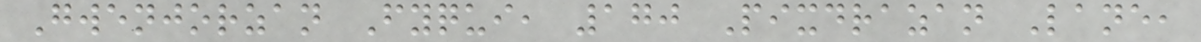Gwenjorzan Fyqui, 170 Pixdrazan Lane,
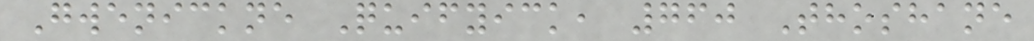Gwenickne Quifyick, 760 Thoshane
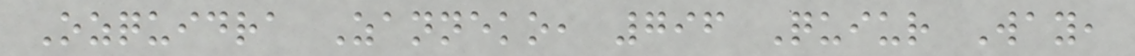Ozquidra Zanneko, 796 Quiur Way,
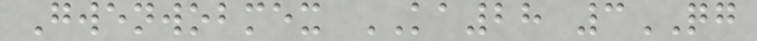Gwenwobmex KA28 3QG
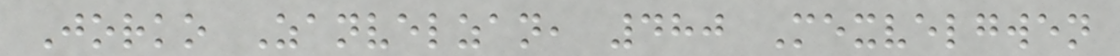Jorko Zanvelzan, 480 Mexvelgwen
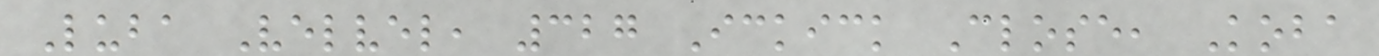Luba Velvel, 327 Ickick Close, Koba
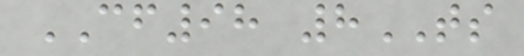CF98 8TS
